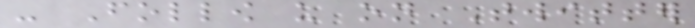- Follow us on Twitter
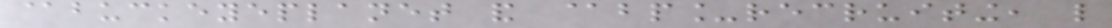@buckeyeplanet and @bp_recruiting, like
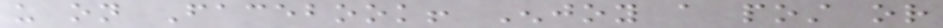us on Facebook! Enjoy a post or
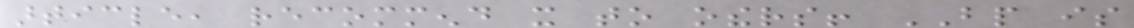article, recommend it to others! BP is
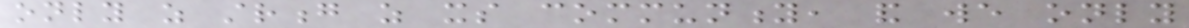only as strong as its community, and we only
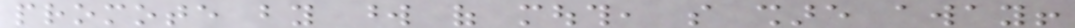promote by word of mouth, so share away!
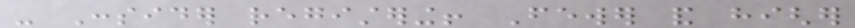- Consider registering! Fewer and higher
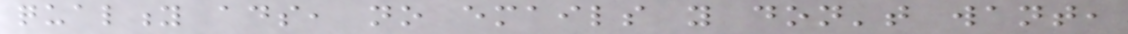quality ads, no emails you don't want,
